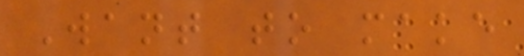Want to make
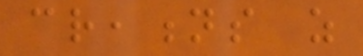creations as
